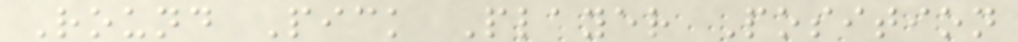Round Pick Player Position
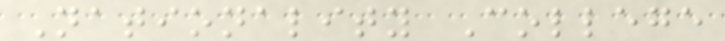Nationality College
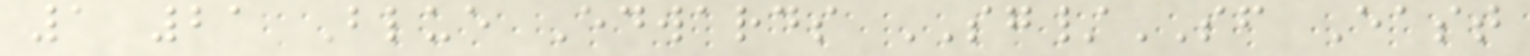1 21 Blue Edwards SG/SF East
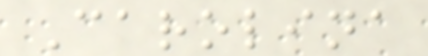Carolina
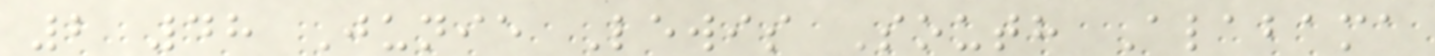2 48 Junie Lewis South Alabama
